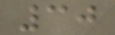30
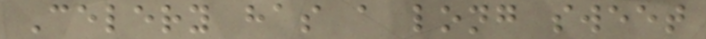Celery has a long sweet
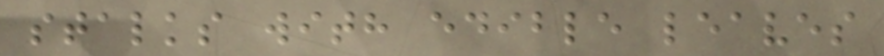stalks with edible leaves
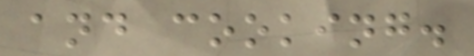and cooking.
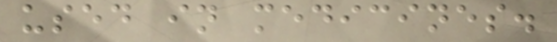used in medicines.
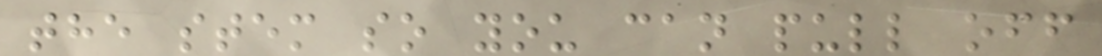the stem so you can pull off
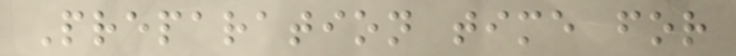Preparation time for
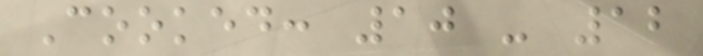Cooked: 10 - 12
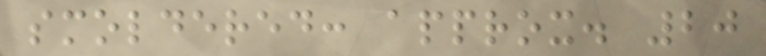smoldered: approx. 20
